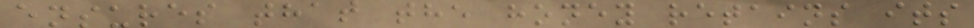ensures that the honey retains its
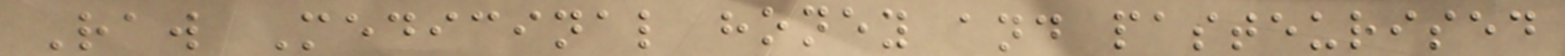Raw Medicinal honey and pasteurised
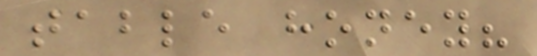table honey?
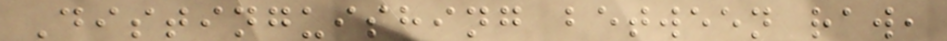Distinguishing between raw,
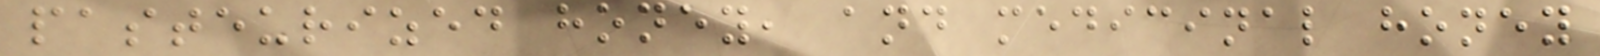pasteurized honey, and medicinal honey
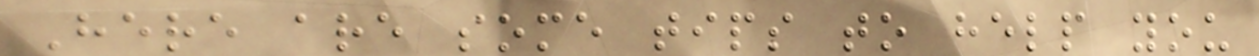Here are some tips to help you
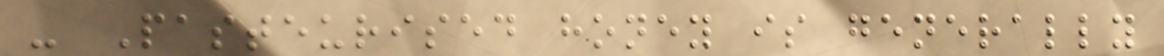- Pasteurised honey is generally
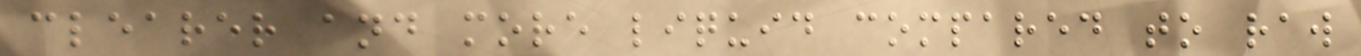clearer and more liquid compared to raw
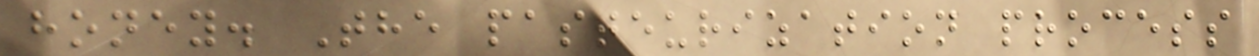honey. The pasteurization process
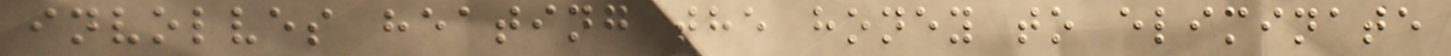involves heating the honey to eliminate
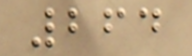264
